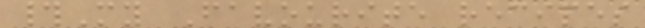#My Favourite recipes
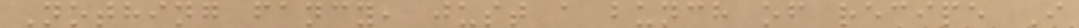Nothing fancy, just a bunch of recipe I
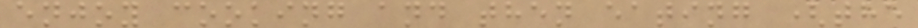enjoy cooking and then eating (the
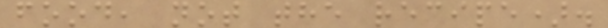food, not the recipe).
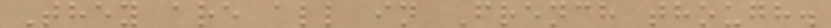They are all in French though.
